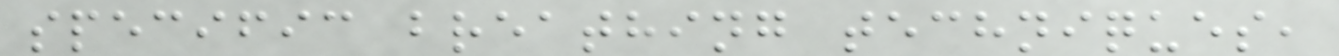specific breathing techniques,
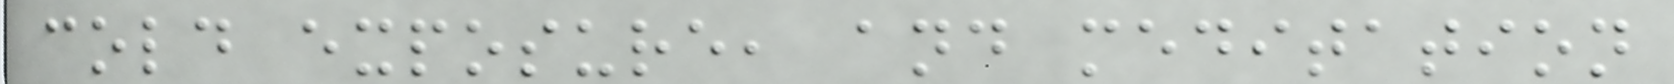cold exposure, and meditation
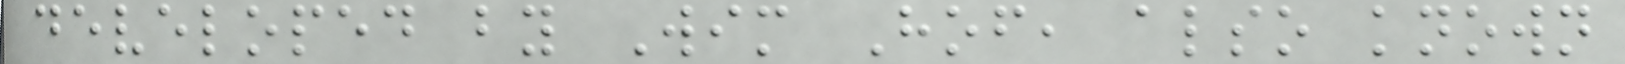developed by Wim Hof, also known
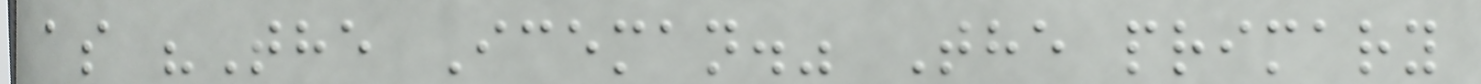as "The Iceman." The primary
